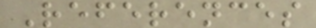References
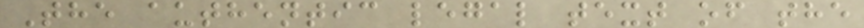The authentic legal text of the
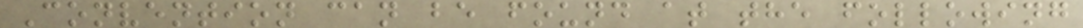Convention can be found at the following
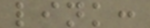link:
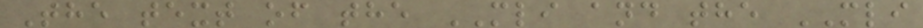The text of the MLI and the MLI
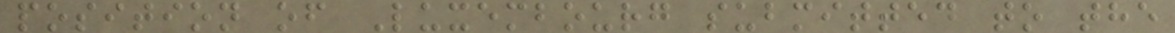position of Luxembourg submitted to the
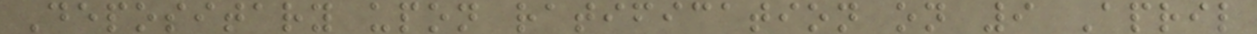Depositary upon ratification on 9 April
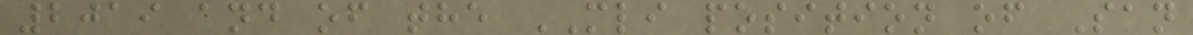2019 and of the MLI position of San
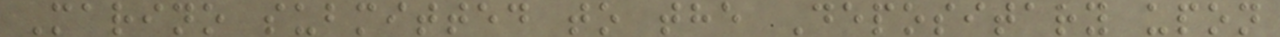Marino submitted to the Depositary upon
